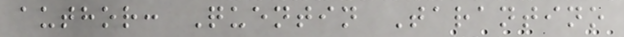author: Quentin Tarantino
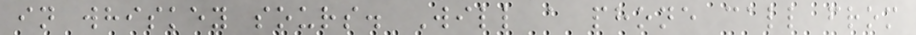in whiskey sours. Will a phone call from
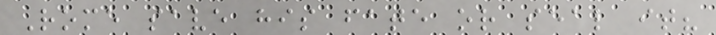Rome save his fate or seal it?
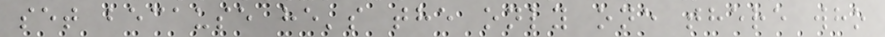set because he's the only one there who
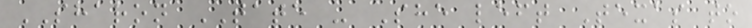SHARON TATE - She left Texas to
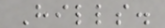Hills.
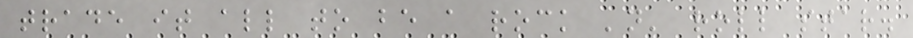trade it all to be a rock 'n' roll star.
